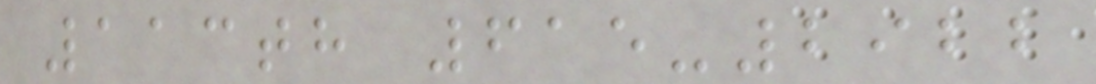113th 615-2922
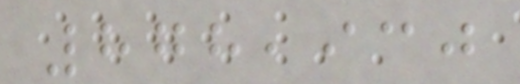878,930
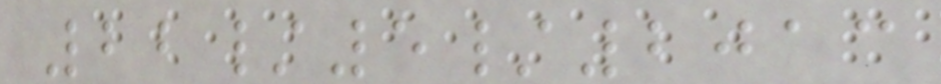22/5/2013
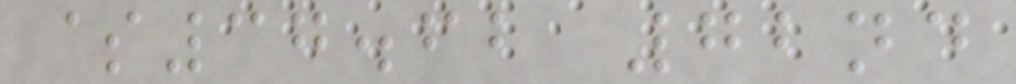$37.62 72nd
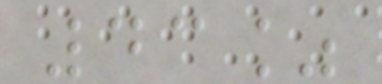43%
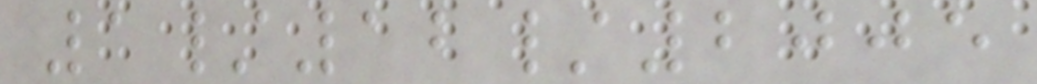1/12/2005
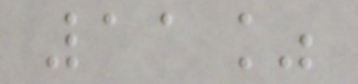11%
